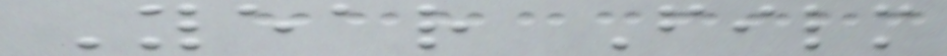Year Film
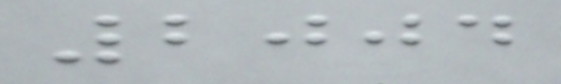2004
